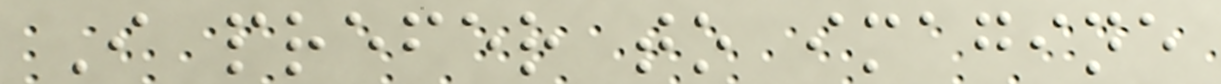I prefer to imagine
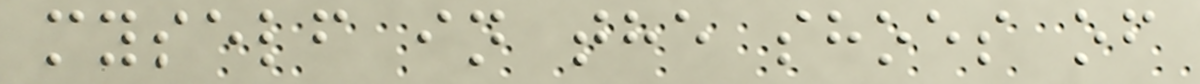myself in the shoes of
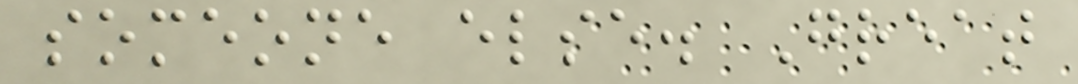someone else. Great
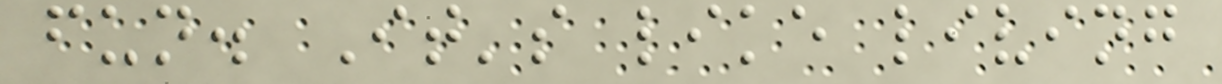fun. It's like living
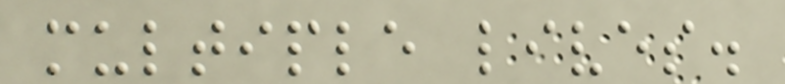multiple lives.
